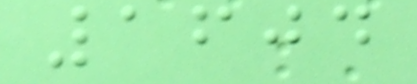1604
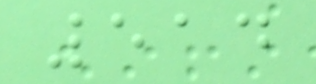514
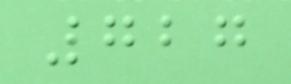727
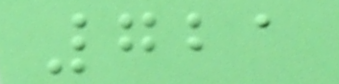721
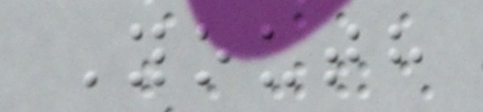Youth
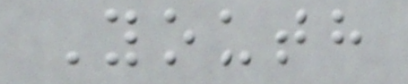Youth
